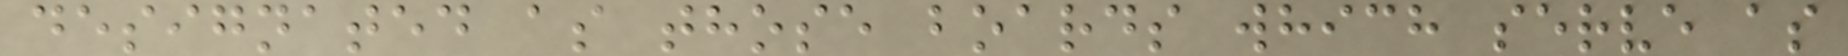designated as those boards which serve as
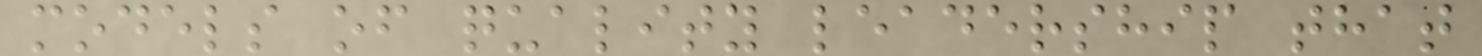models of quality leadership that
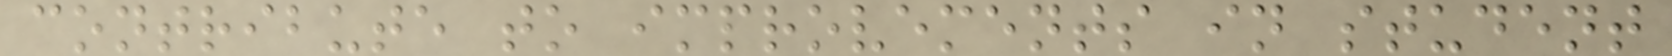contribute to improvements in student
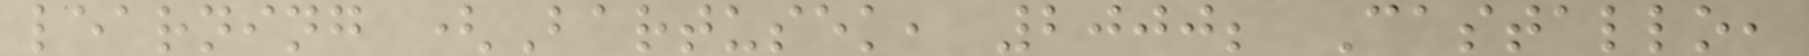learning (Bartusek, 2000; Castallo,
